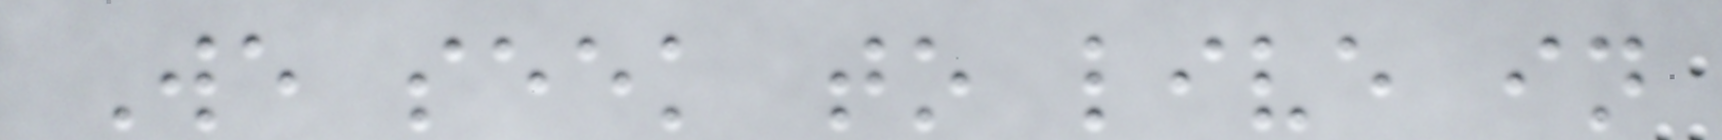We seek to live in
